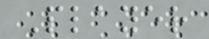Player
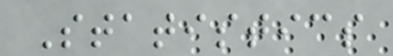Statistics
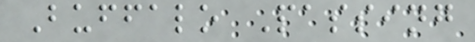Buffalo Passing
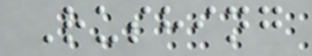Rushing
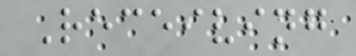Receiving
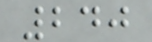240
